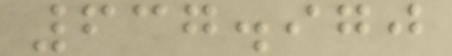637.970
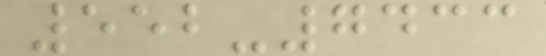552-7433
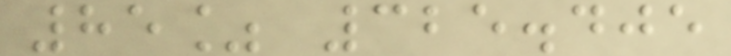85% 325.405
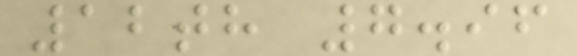12th 7.96
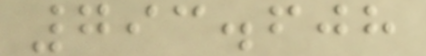793.608
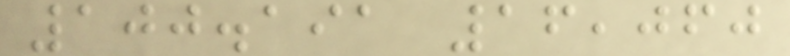100.191 16,060
